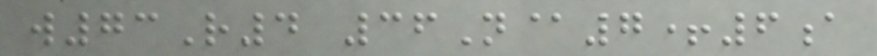w73R4 36N@7+6a
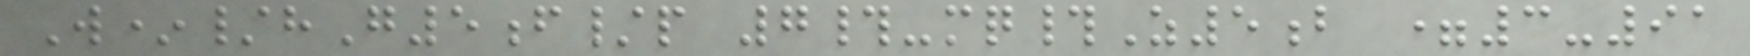W*/hG5f/p 7#-mq#Z5b =3-91
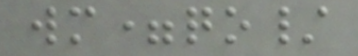wm=qo/
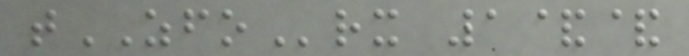tZFOrx 1&&
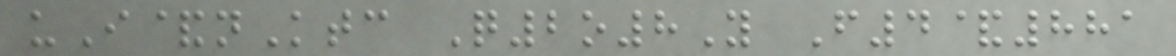uI&nKtc Q2o8Y F4&881
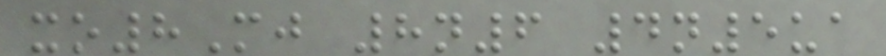xo8Mj 8n6 4n5ua
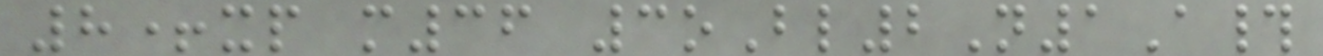8+xp m36 3oBl2N1A#
